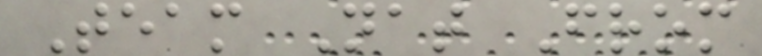Team Nat From
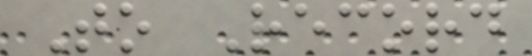To Record
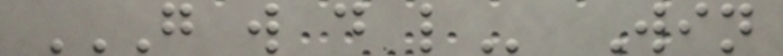G W D L Win
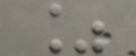%
